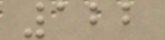122
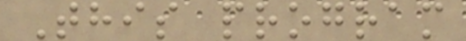This program
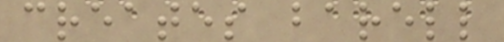creates barell
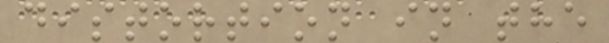distortion in the
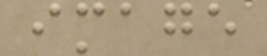image
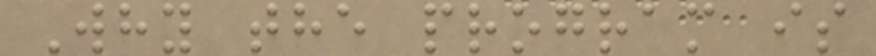Why the program is
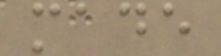made
